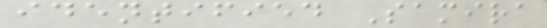identified Samira
